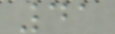41
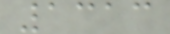1313
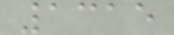1315
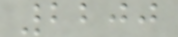2200
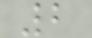2
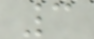3
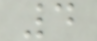4
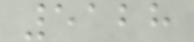5128
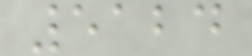5124
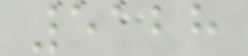5128
